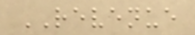REVENUE
